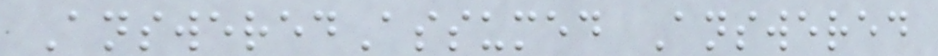AnsweredAssumed Answered
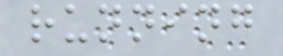running
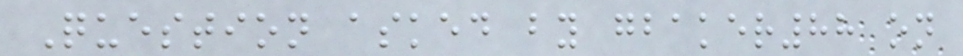Question asked by gbaker88 on
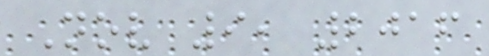Nov 9, 2016
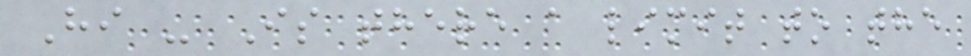Hi - Is there a limit to the
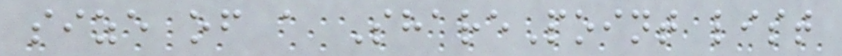size of a SharePoint list
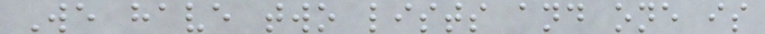We have two lists and one is
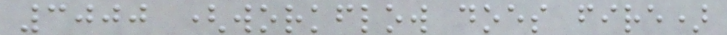3000 (workflow does fire)
